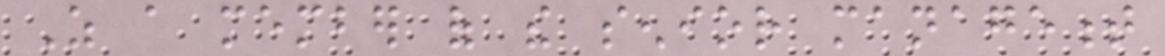As a member of the senior management
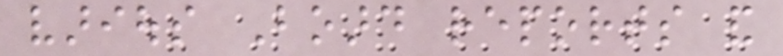various Board reports and
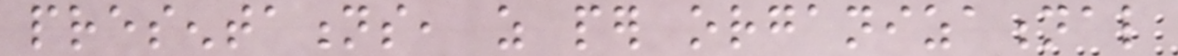presentations, as per organizational
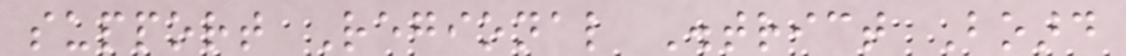support Regional District Board
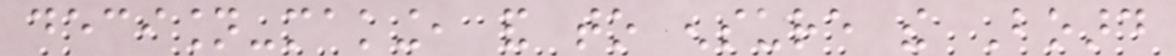decision-making, and to ensure the Board
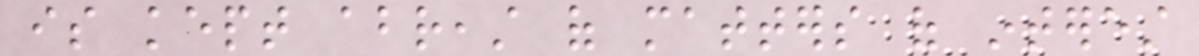is kept abreast of matters of interest
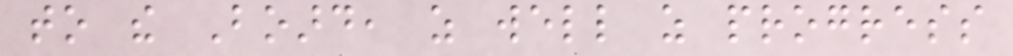to the Board, as well as progress
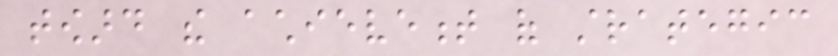toward the achievement of strategic
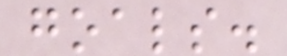goals.
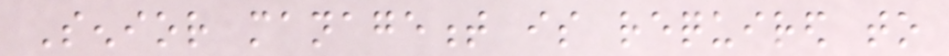Senior management is required to
